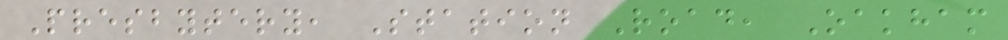Presbytery, Station Road, Oakham
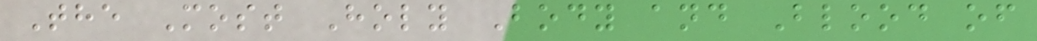The Most Holy Body and Blood of
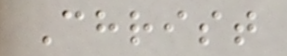Christ
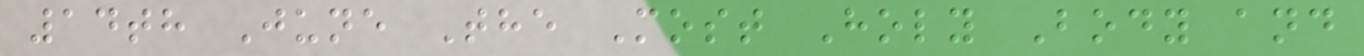14th June The Most Holy Body and
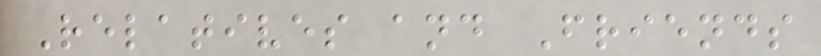Relatives and Friends
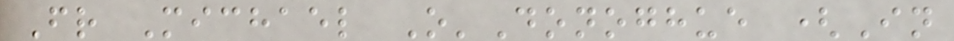Fr Michael O'Donoghue (In
